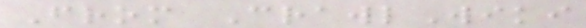From CrawlWiki
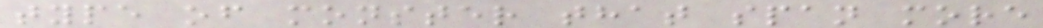type of monster that span more
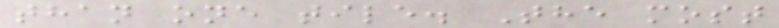than one tile. The most
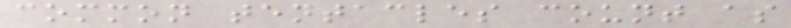common tentacles count as
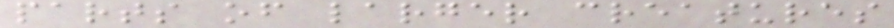parts of larger creatures
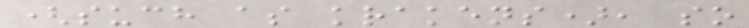(such as krakens), so
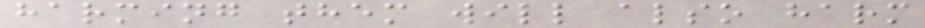harming them will also harm
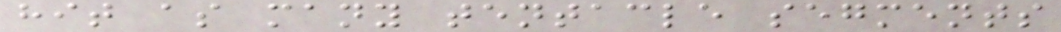hit as many tentacle segments
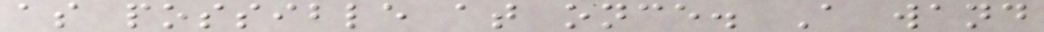as possible at once. A wand
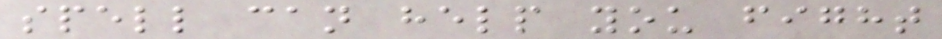spell can help you fight
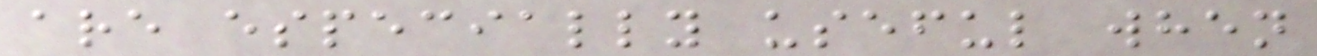are especially useful when
